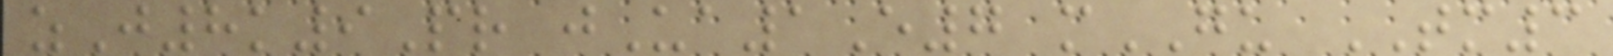zJ8k9Pr jUa1E7 mGU TM3
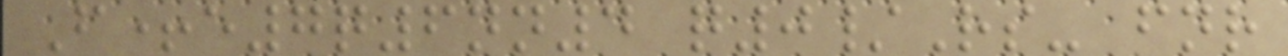F+e7q6nn4 q0/Rs- fnr
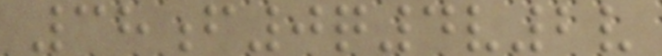38f0q4v2v
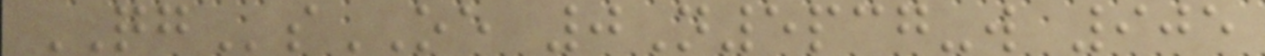QGsOE 0N5pcg-w 905
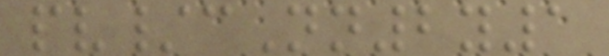pv/cNn2y1
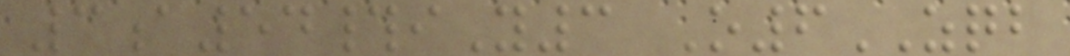3a54#iY3 O6ZQB
